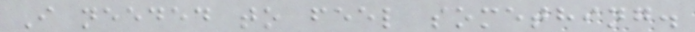I needed to feel something.
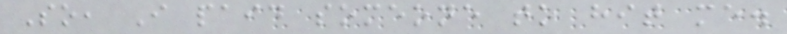So, I paid someone to hit me.
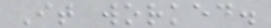It worked.
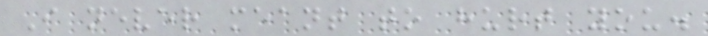I never meant to hurt you.
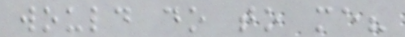would do to me?
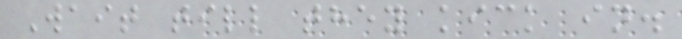Wait till they kick in.
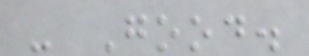- Good.
